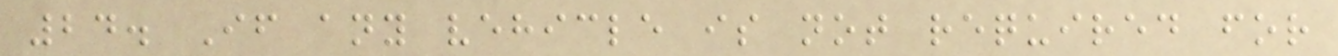24. If any vehicle is not required for
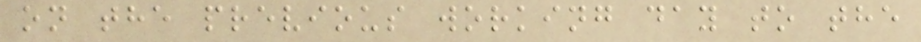on the previous working day to the
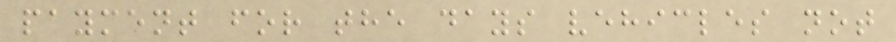payment for the days vehicles not
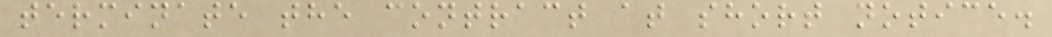terminate the contract at short notice.
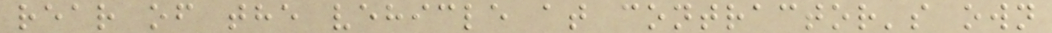rear of the vehicle at contractor's own
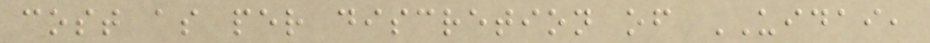cost as per discretion of UIDAI,
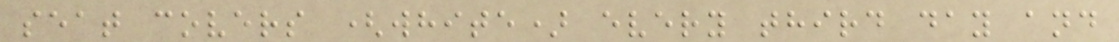seat covers (white) every third day and
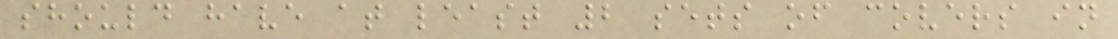should have at least 2 sets of covers in
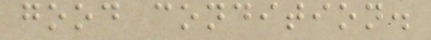good condition.
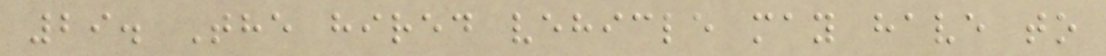29. The hired vehicle may have to
